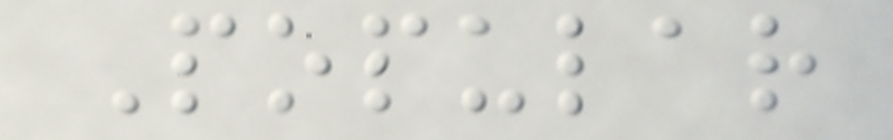Popular
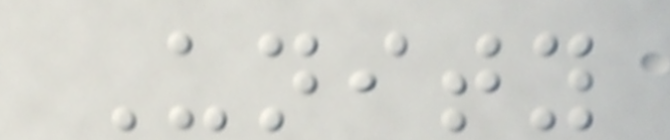Unity
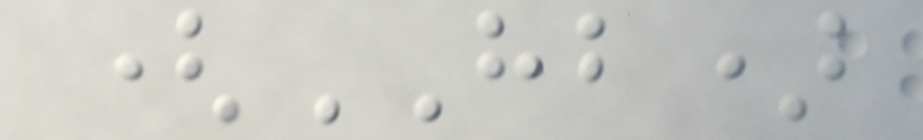(HB)
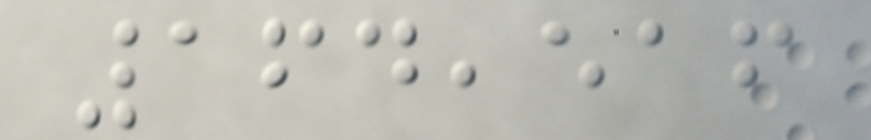164,516
